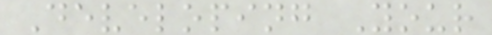Developing Your
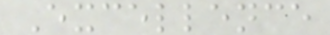Excellence
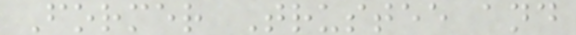Former Trustee and
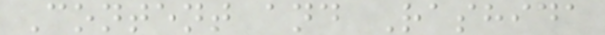Content and Rashida
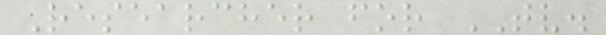Researcher for TV.
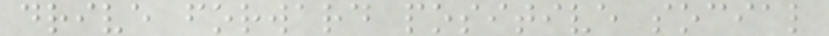drive forward positive social
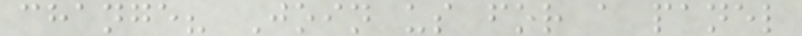change? Join us for a panel
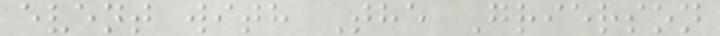event with The Grierson
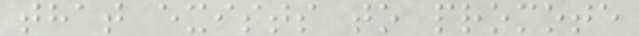that exists to promote
